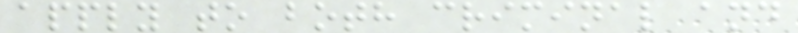apply to both criminal and
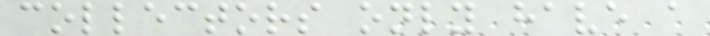collectors only have a
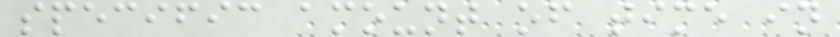specific amount of time in
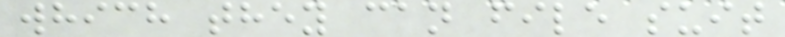which they can file suit
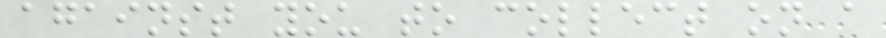against you to collect on a
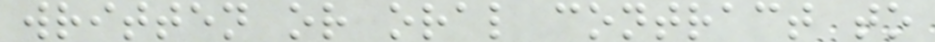written or oral contract to
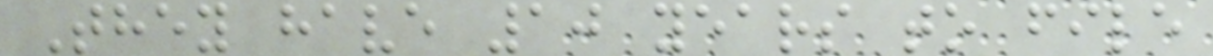They have 10 years to file
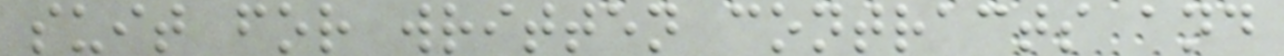suit for written contracts and
